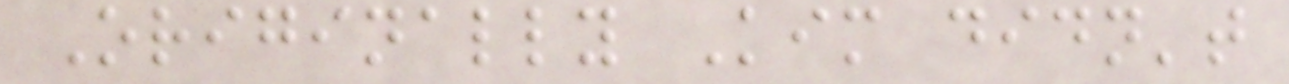Originally Kim didn't
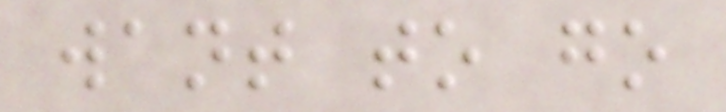want to go
